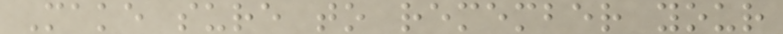Make sure to remember your
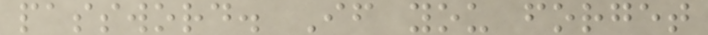password. If you forget
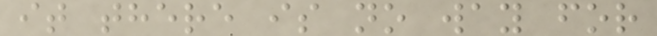it there is no way for
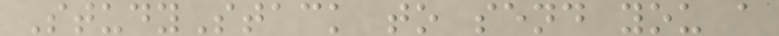StudyStack to send you a
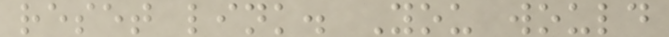reset link. You would
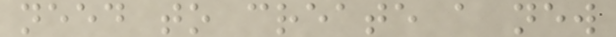need to create a new
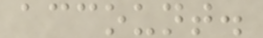account.
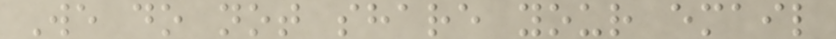We do not share your email
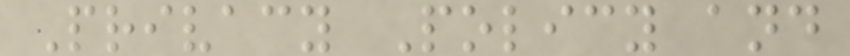Privacy Policy and
